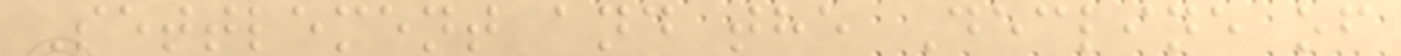Settlement and the Decline of
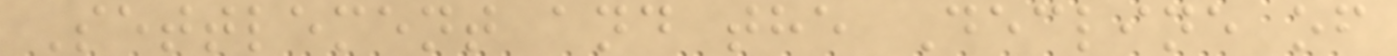Settlement and the Decline of
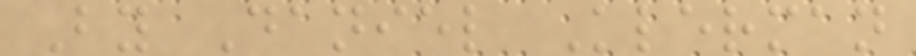By Daniel Klerman
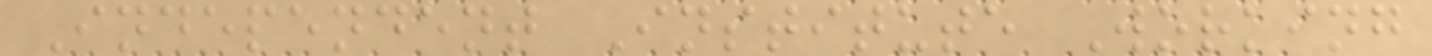Independent Institute Working
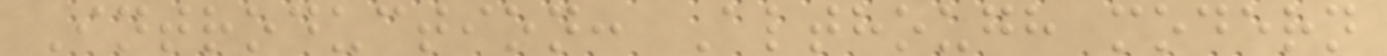Introduction: Although modern
